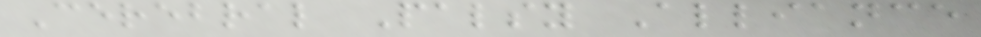Cerebral Palsy Alliance
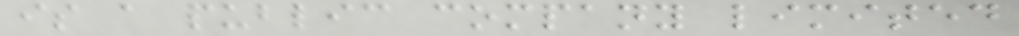is a public company limited
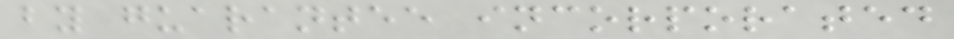by guarantee incorporated
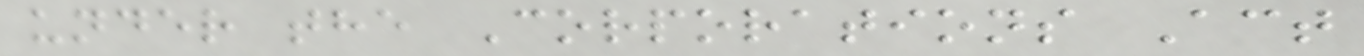under the Corporations Act
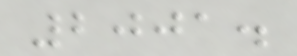2001.
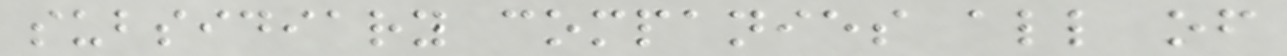subsidiary companies all of
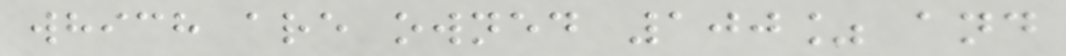which are owned 100% and
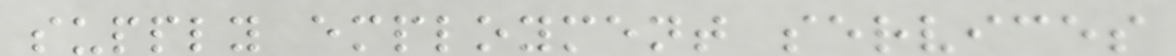supply employment services
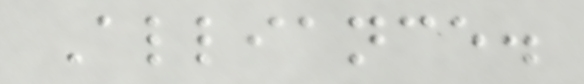Alliance.
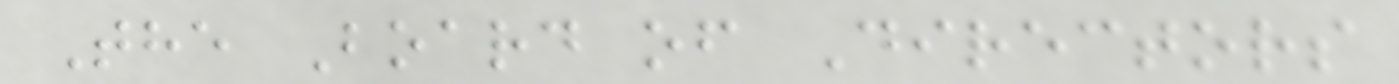The Board of Directors
